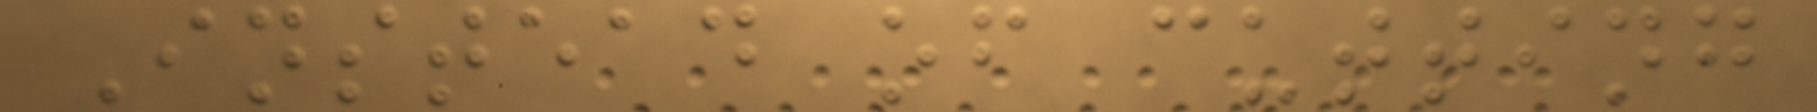Instead of cutting
